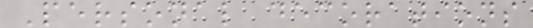Personal decorations
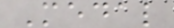Medal
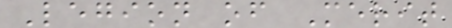Legion of Merit
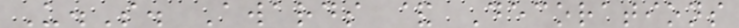U.S. Awards & Decorations
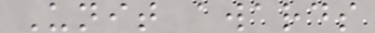Unit awards
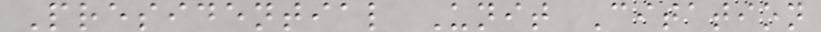Presidential Unit Citation
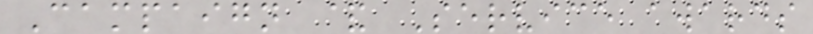Campaign & Service awards
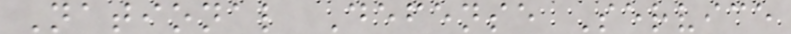National Defense Service
